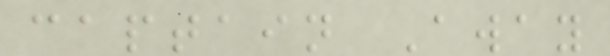captain Away
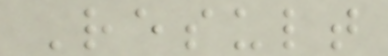Result
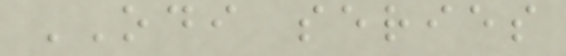ODI series
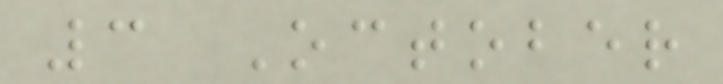3 October
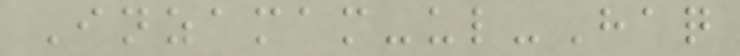Inzamam-ul-Haq
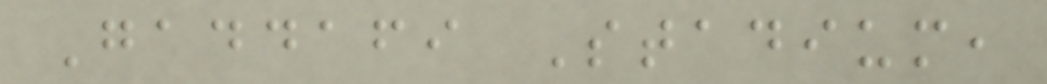Gaddafi Stadium,
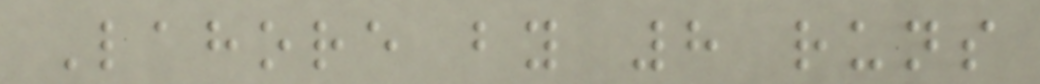Lahore by 8 runs
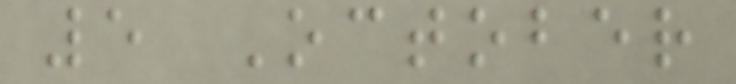5 October
